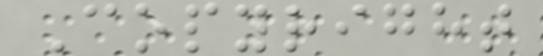Copyright
